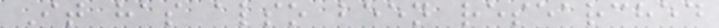It has also been researched
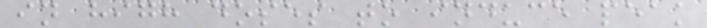in high doses to induce peak
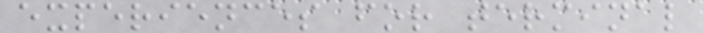experiences for terminal
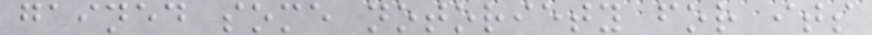gained some notoriety for its
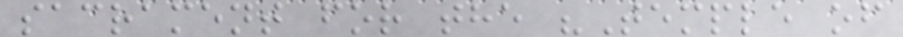sacrament for the "Temple of
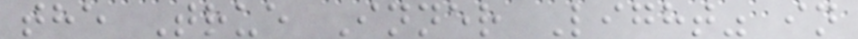the True Inner Light" in
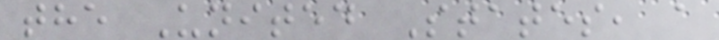the United States, a
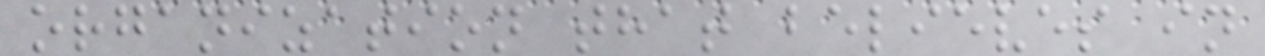organization that believes in
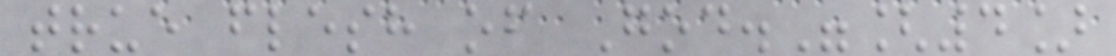true flesh of God."[4]
